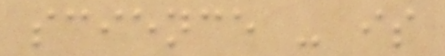science - is
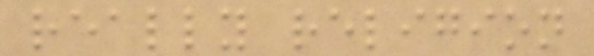really religion
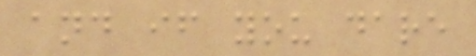and if you dare
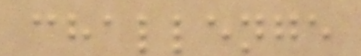challenge
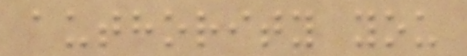authority you
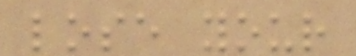lose your
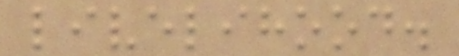livelihood.
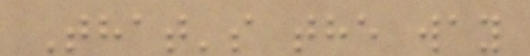That's the way
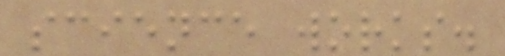science works.
